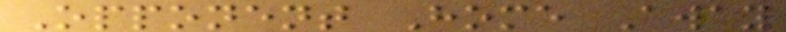Opponent Home Away
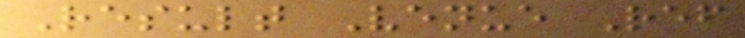Result Venue Ref
